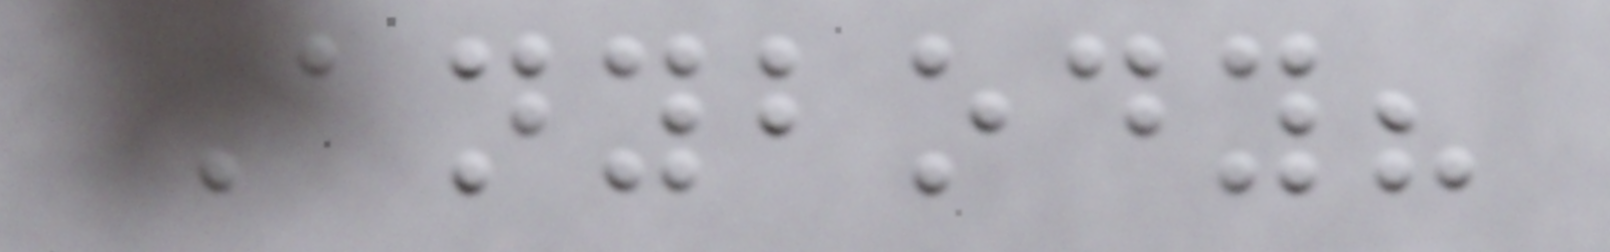Anybody?
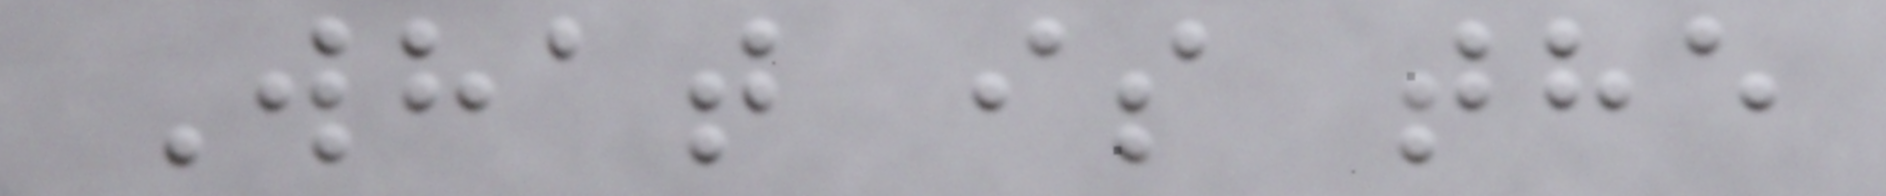What is the
